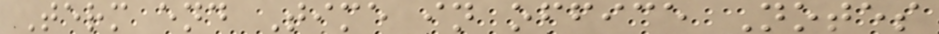Term end Time in office Notes
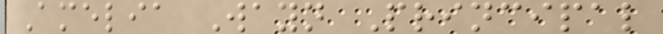Amelia Wayn Principal
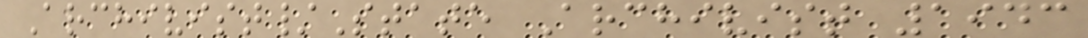Archivist/State Archivist 1943
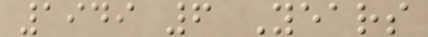1949 6 Years
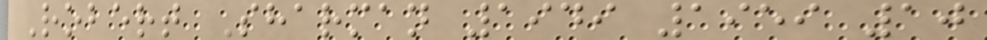Robert Sharman 1949 1959 10
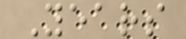Years
